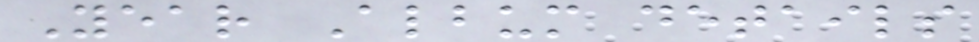Year Album details
